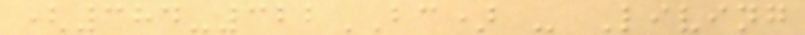(384-322BC) - Living
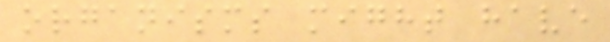organisms might have
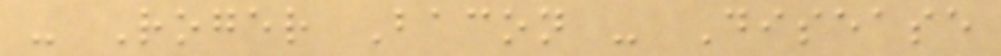- Roger Bacon - Disease
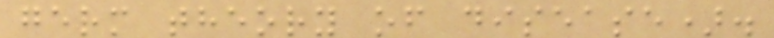germ theory of disease).
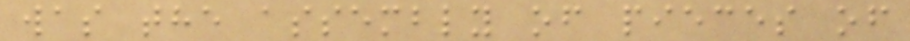was the assembly of pieces of
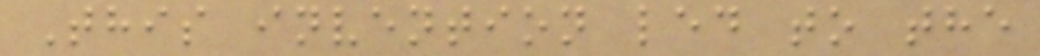This invention led to the
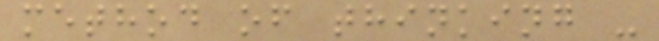method of thinking -
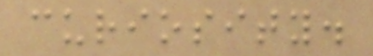curiosity.
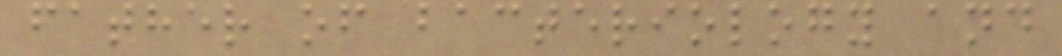father of bacteriology and
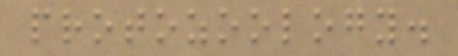protozoology.
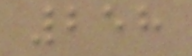258
